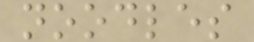noodles
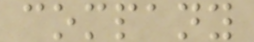company
